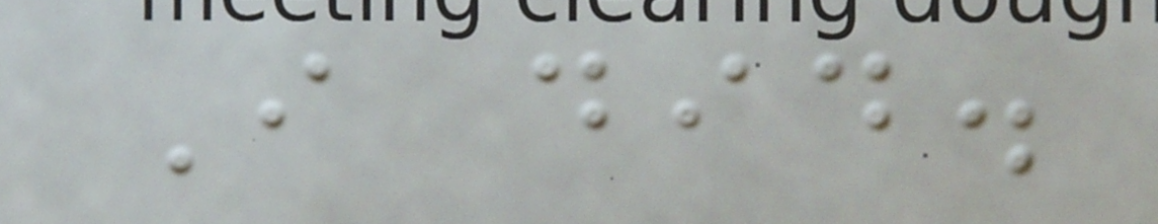I did.
